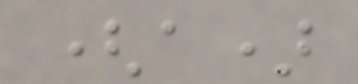(a)
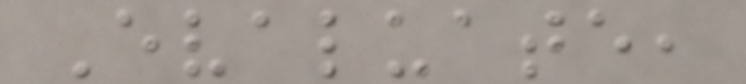Evaluate,
